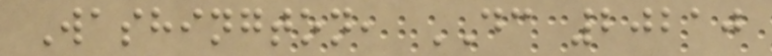Washington, DC 20210
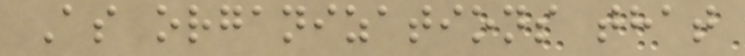As organizations that
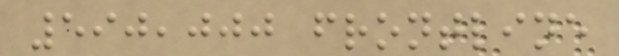590,000 frontline
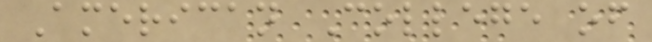American College of
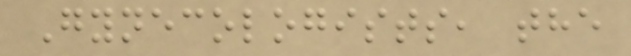Gynecologists, the
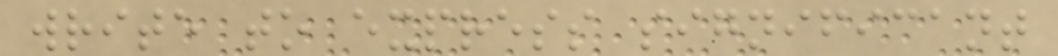write to express significant
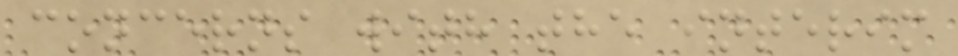concerns with the interim
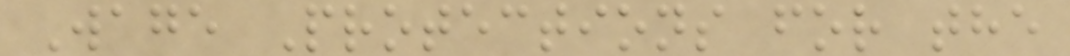Wage Protections for the
